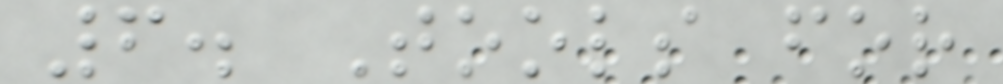6. Tools for
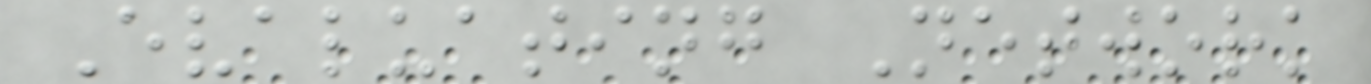Evaluating Network
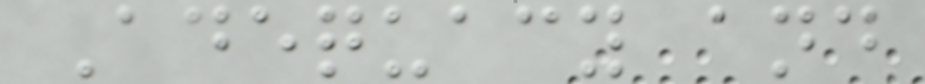Adequacy and
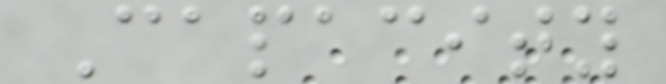Capacity
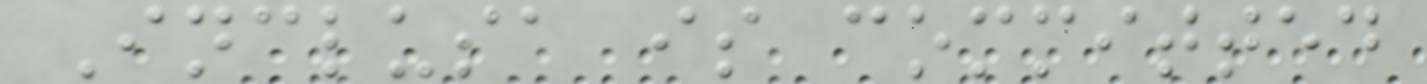Inclusa is committed
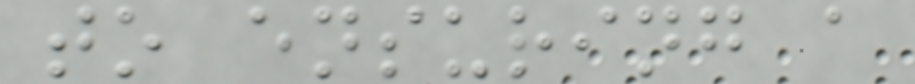to ensuring a
